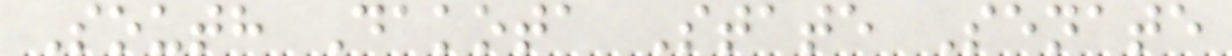South Dakota State Senate
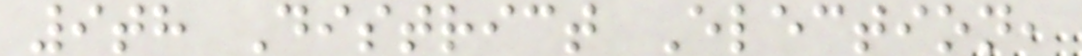9th District Election,
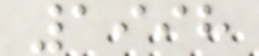1998
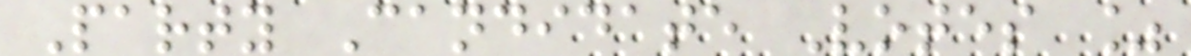Party Candidate Votes %
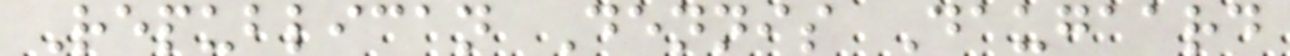Republican Dennis Daugaard
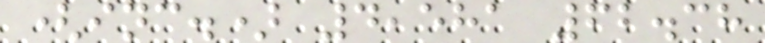(inc.) 4,581 62.38
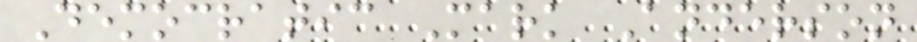Democratic Mark Anderson
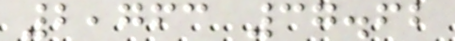2,763 37.62
